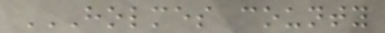HOLMES COUNTY
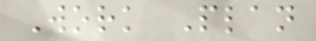Work Plan
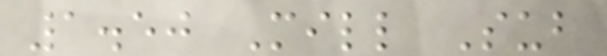1.50 Mill Sub
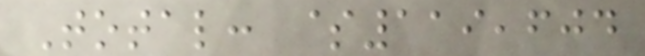Total: $119,604
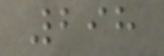298
